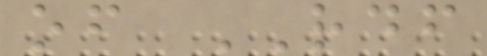of RDF
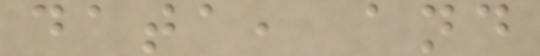data, and
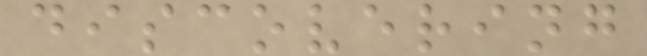discovering
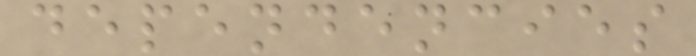dependencies
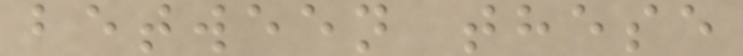between these
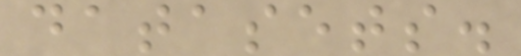datasets.
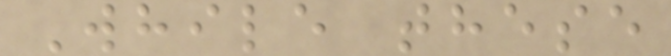While these
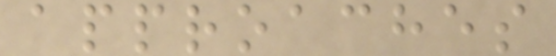approaches
